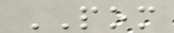POM
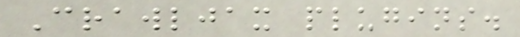Crawljax plugins.
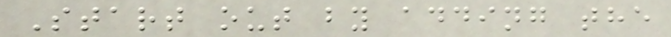Start out by adding the
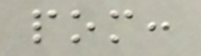pom:
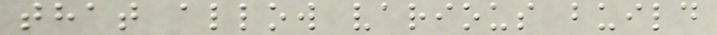that allow various build
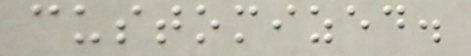customized.
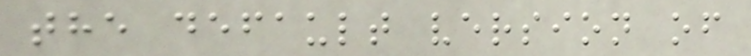the default version of
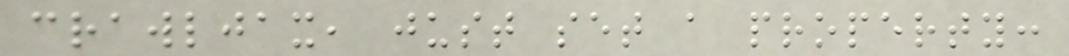crawljax, just set a property:
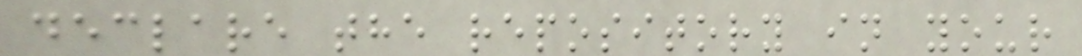declare the repository in your
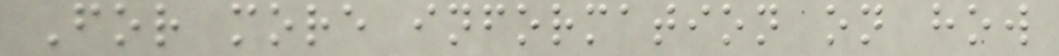For more information on how
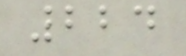224
